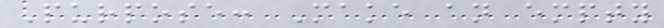Purpose: Make an empty
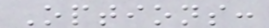Options:
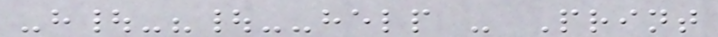-h|-?|--help - Print
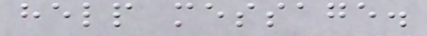help message.
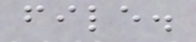file.
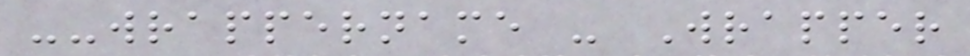--wrappername - Wrapper
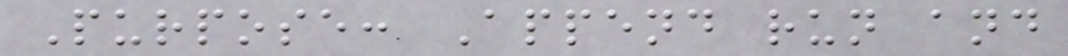Purpose: Append run and
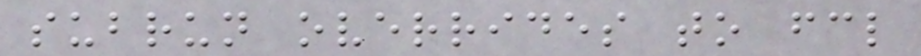subrun overrides to fcl
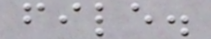file.
